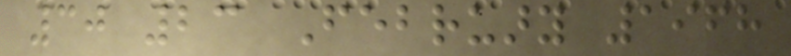30 23 February 1968
